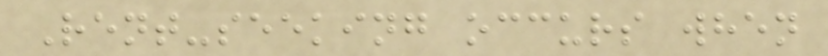Rent-seeking occurs when
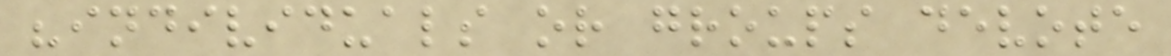"individuals or groups devote
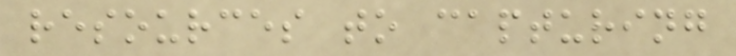resources to capturing
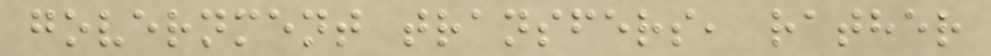government transfers, rather
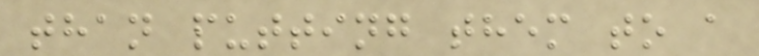than putting them to a
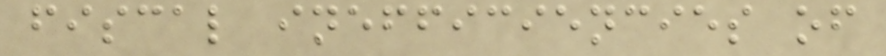fiscal inefficiencies of
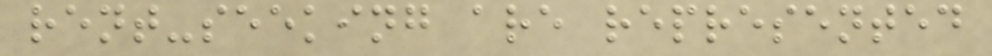rent-seeking are represented
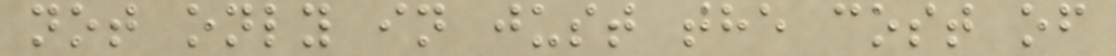not only in just the cost of
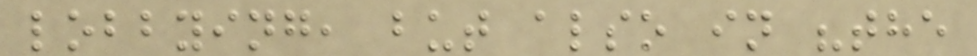lobbying, but also in "the
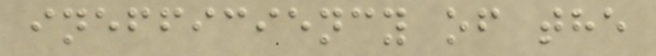inefficiency of the
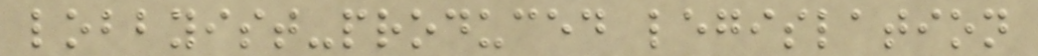lobbyist-produced legislation
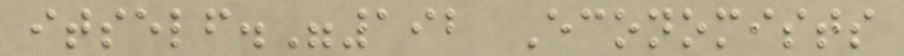itself."192 Economists
